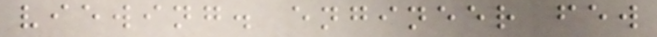viewing. engineer few
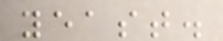yeast.
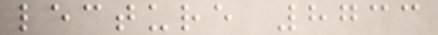lecture 8733
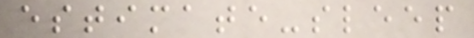estimate-sleep
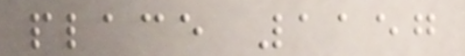place 1157
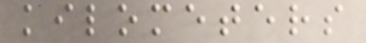kilometers
